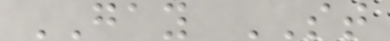GAY ST
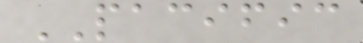PACIFIC
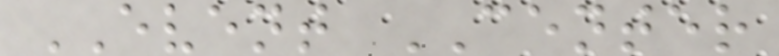EVENT CENTER
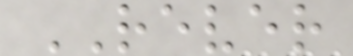REVER
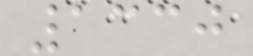1330
